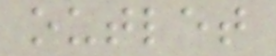outlet
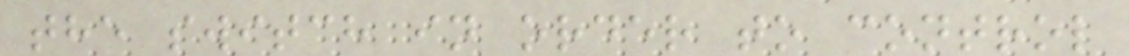the switch in order to control
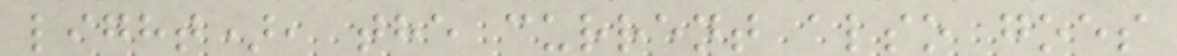light), the current also goes
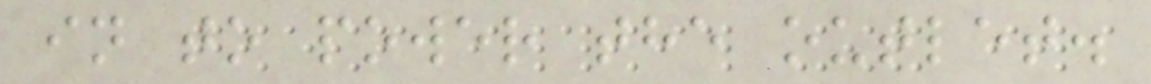in to power the outlet.
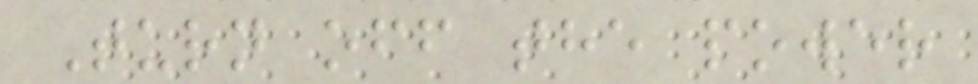Turn off the power
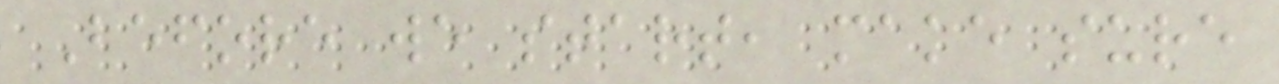Before we start, make sure
